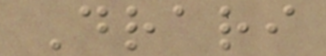Drari
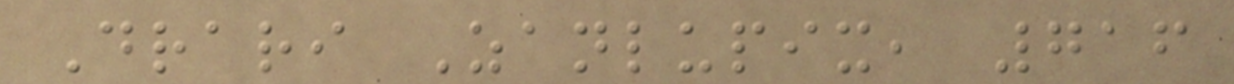Drari Zanlupix, 716
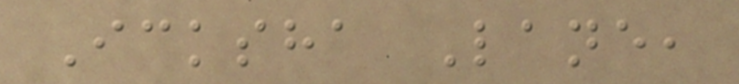Icksha Lane,
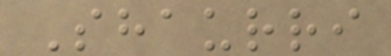Shaurri
